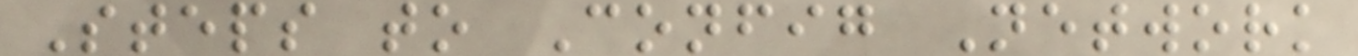Steps to Config Network
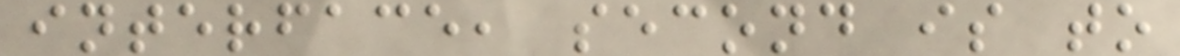interface, second is to
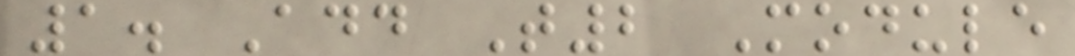1. Add T2 Module
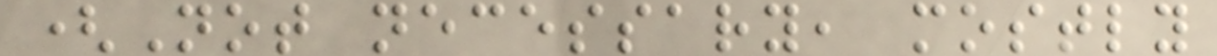(Not necessary, mostly
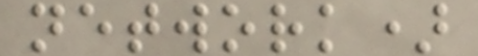network)
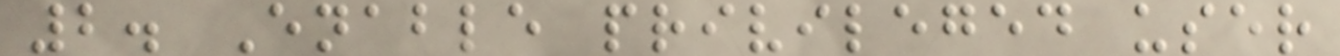2. Enable privileged user
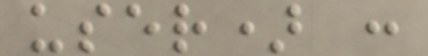user) :
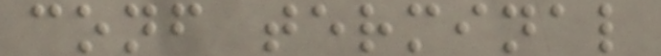conf terminal
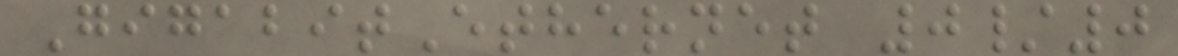GigabitEthernet 0/0
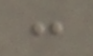:
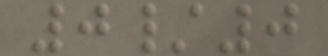0/0
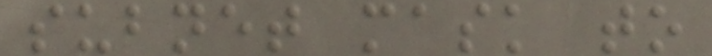subnet mask to
